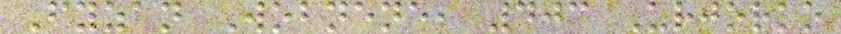Fyzan Wobnene, 403 Urjorko
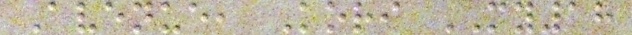Avenue, Kori MY18
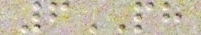6PH
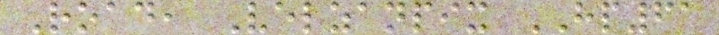Road, Velzanpix HP61
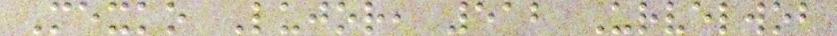Mexko Lujor, 512 Urvelwob
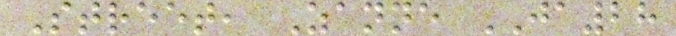Street, Zanne JA28
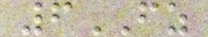6FZ
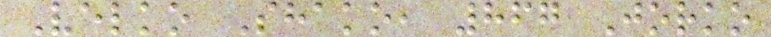Velko Shako, 867 Jorko
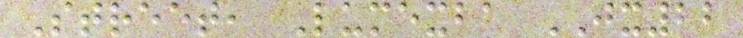Street, Lumexba JX22
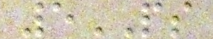5PS
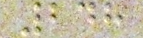248
